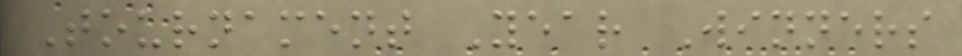Tournament Year Winners
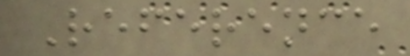Reference
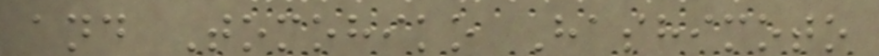and Tomohiko Hashimoto
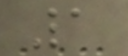1
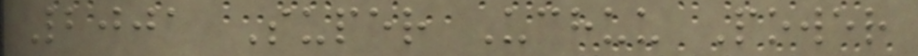2001 Super Uchuu Power
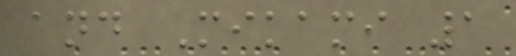and Mikami 1
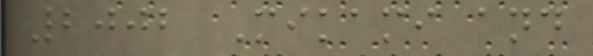2002 Mikami and
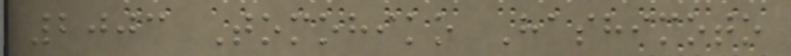2003 Tomohiko Hashimoto
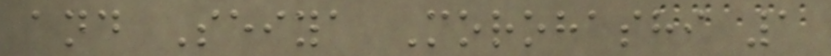and Seiya Morohashi 1
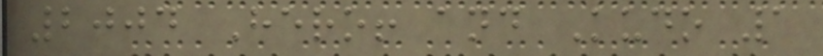2004 Hero! and Kudo 1
